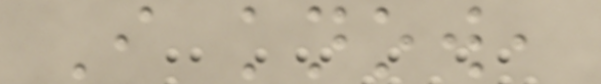I know,
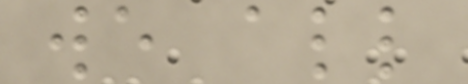we all
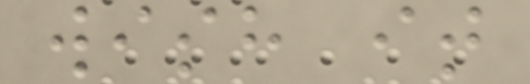wish it
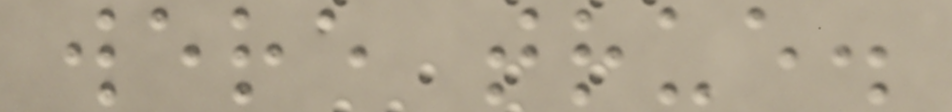were true.
